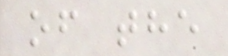of the
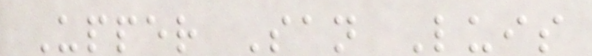Upper San Luis
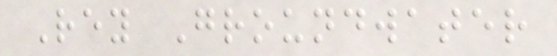Rey Groundwater
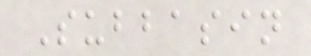Subbasin
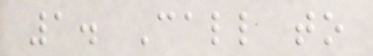1. Call to
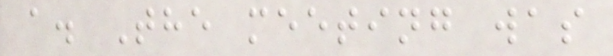a. The meeting was
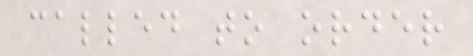called to order
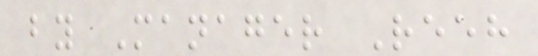by Manager Reeh
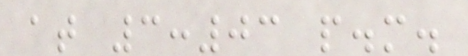at 3:03 p.m.
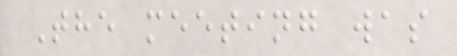The meeting was
